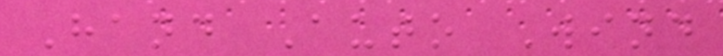Hand Auto Wind
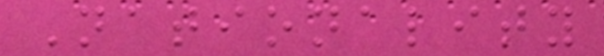Nationality
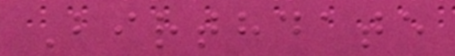Birthdate
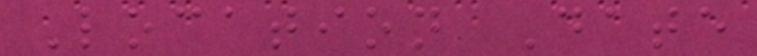Location Date
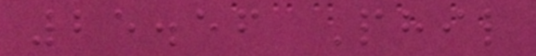25.56 Phil
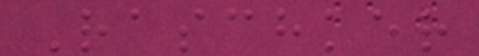Raschker
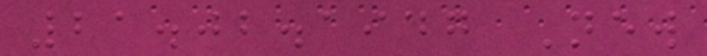21.02.1947 New
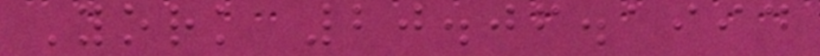York 20.06.1994
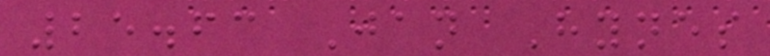25.63 Jan Hynes
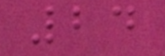24
